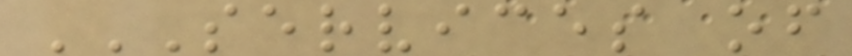SERVICES OF
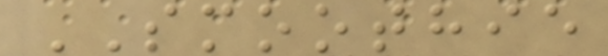SMOOTHIE
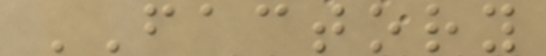FACTORY
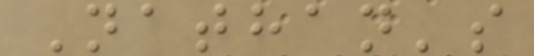Nathan's
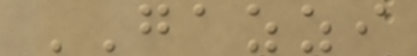GAZZI
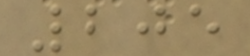205
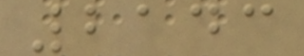2143
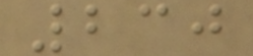230
